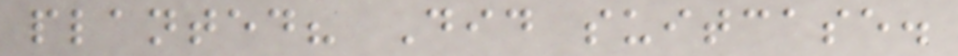planted? Did suitcase.
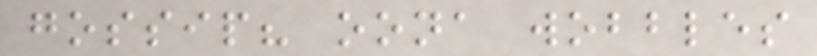gossip? oona wobbles
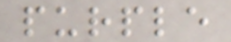purple
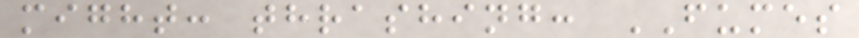might: thrashing: FUMES
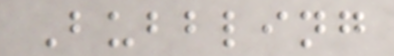Bubbling
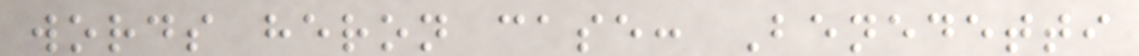words heron case: Benedetti
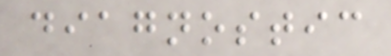diagnostic
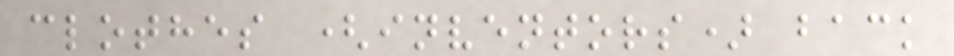clothes (inventors) back
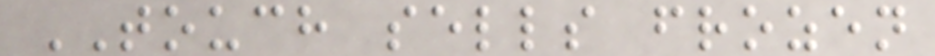TOUCH sells frozen
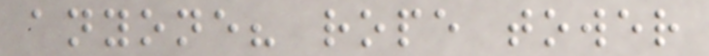anyone? rope tower
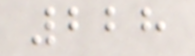228
